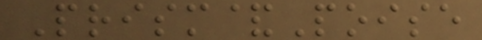Prism&Poise
